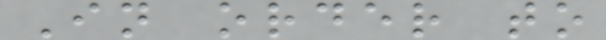In order to
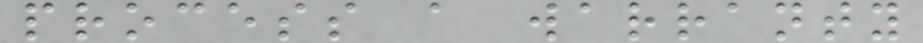process a warranty
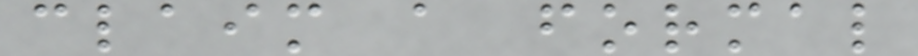claim a formal
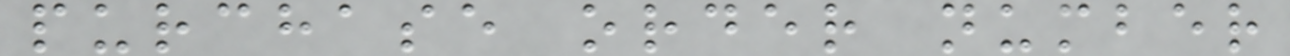purchase order number
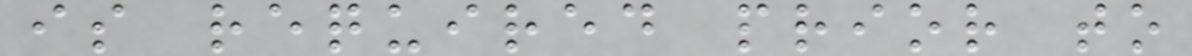is required prior to
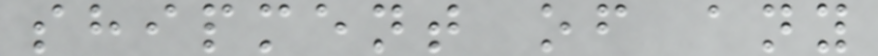shipment of any
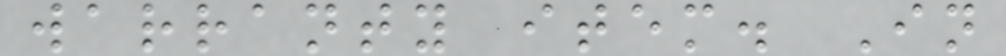warranty item. In
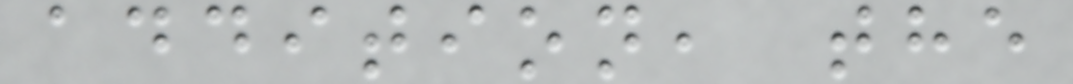addition, the
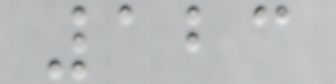123
